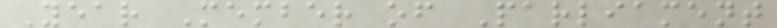Year Member of Parliament
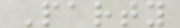Party
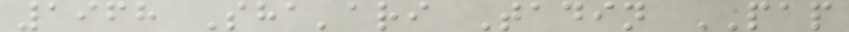1968 Sha'ari Tadin PAP
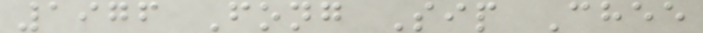1976 Fong Sip Chee
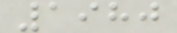1980
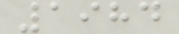1984
